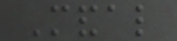Mandal
